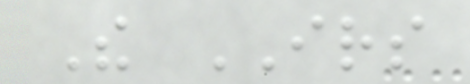The IRS
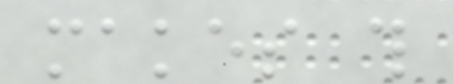makes this
